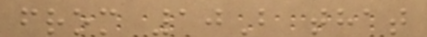from 10B that
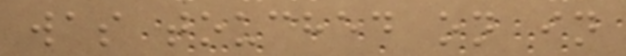was touched on in
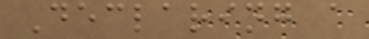Declaring a
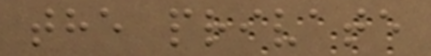the private
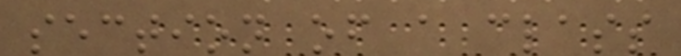section of a class
